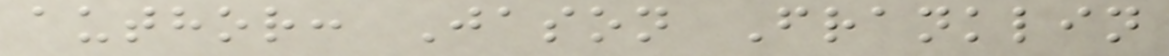author: Jason Franklin
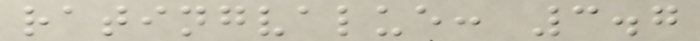ratingvalue: 3.7
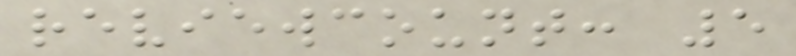reviewcount: 5
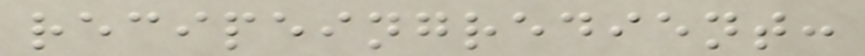recipeingredient:
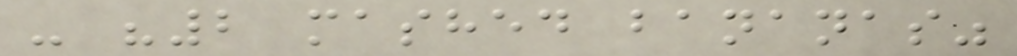- "2 mashed bananas"
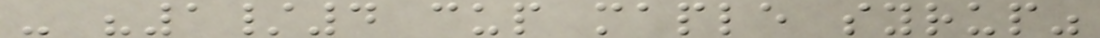- "1/4 cup maple syrup"
